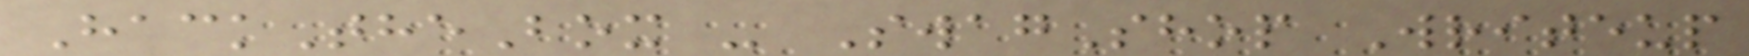HackTheBox - SwagShop Writeup
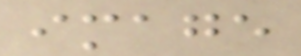image
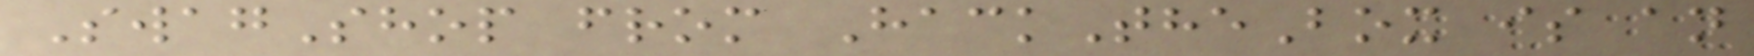SwagShop from HackTheBox is an
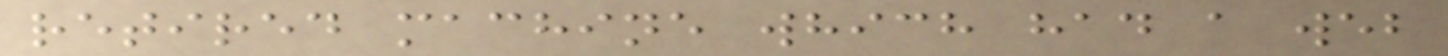retired machine which had a web
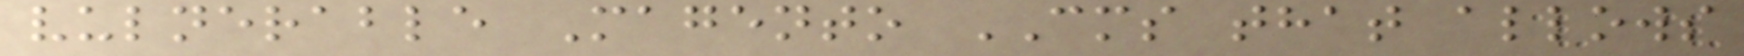vulnerable Magento CMS that allows
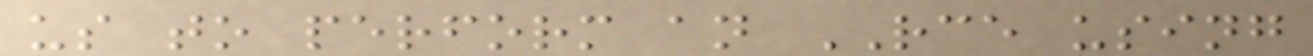us to perform an RCE using
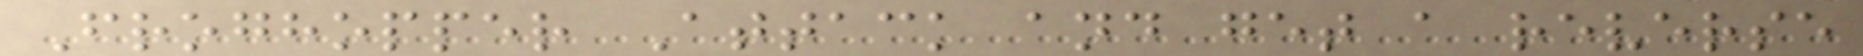Froghopper Attack and get a reverse
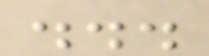...
